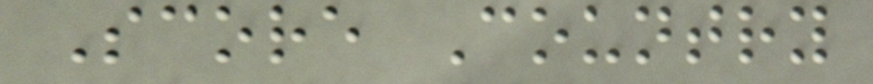Score Country
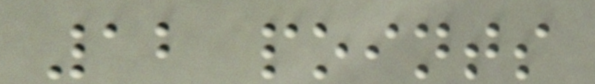12 points
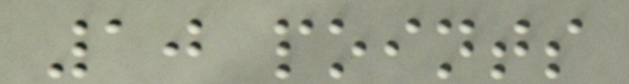10 points
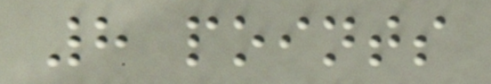8 points
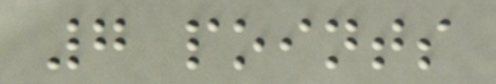7 points
